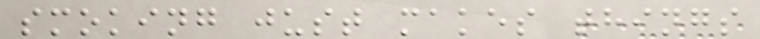smoking just makes things
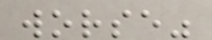worse"
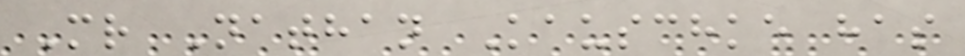Mr Nathan Kauschke has
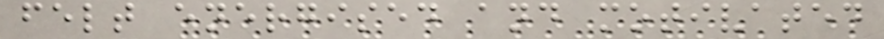felt energised and motivated
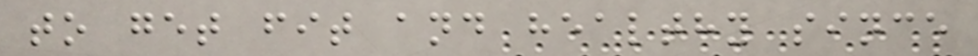to get fit and healthy since
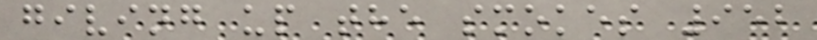giving up the smokes 952
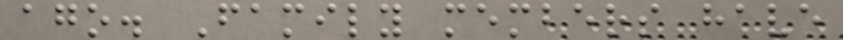ago. Family members have
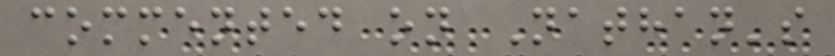commented on Nathan's
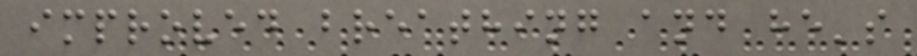improved breathing and he's
